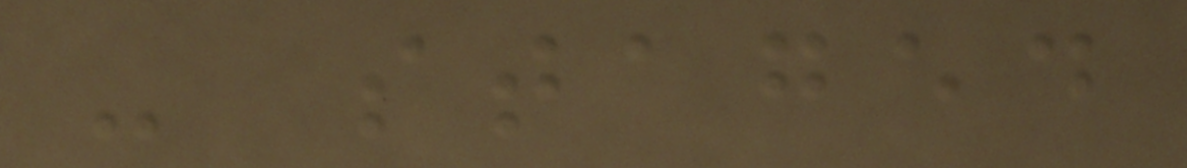- staged
